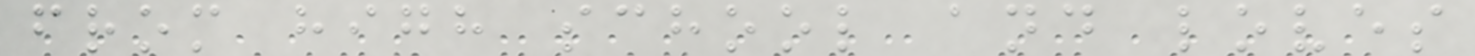from high school and loves
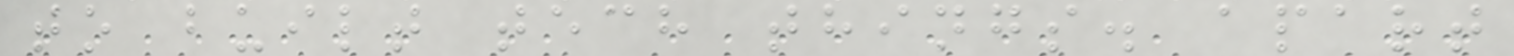to built tech things. apart
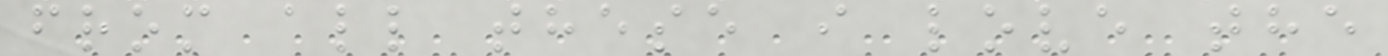from all these i love the
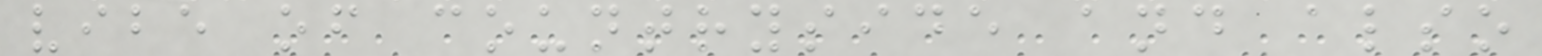vibe of countryside and also
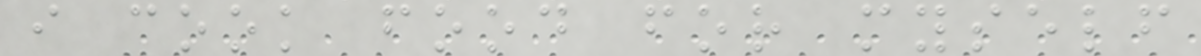i cook food for myself
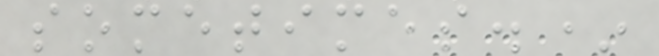sometimes.*
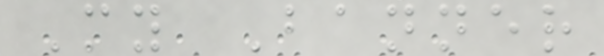My Banner
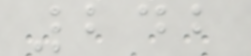242
